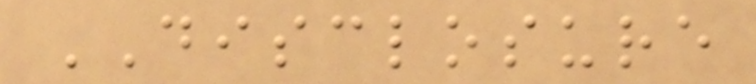DISCLOSURE
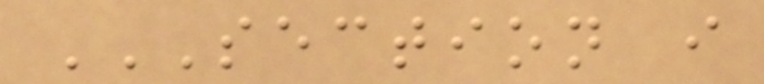SECTION I
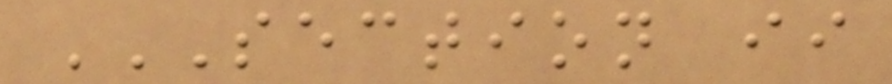SECTION II
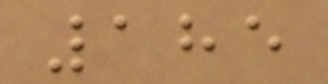185
